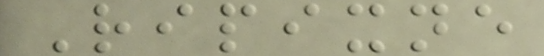Ripixne
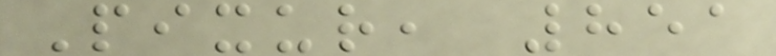Pixur, 851
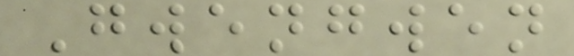Gwengwen
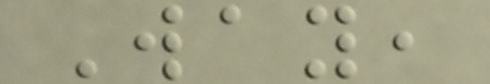Way,
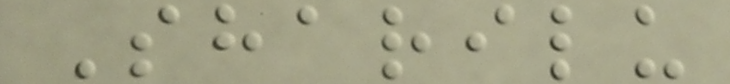Sharilu
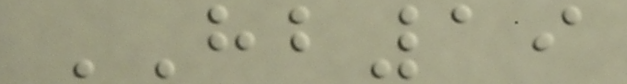HB19
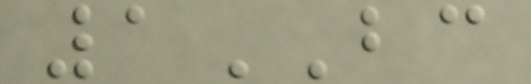1BC
